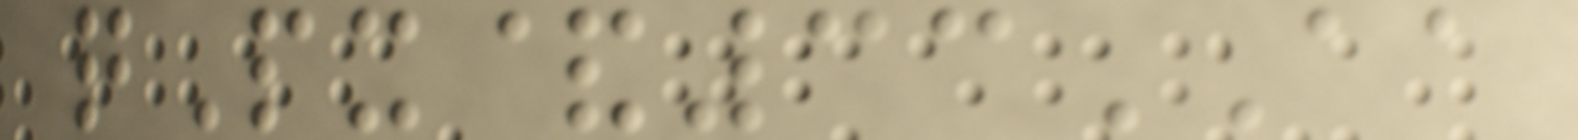qPx&33AA
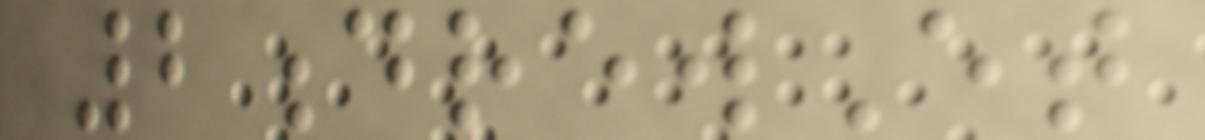2drewEt
